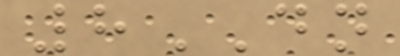8DN
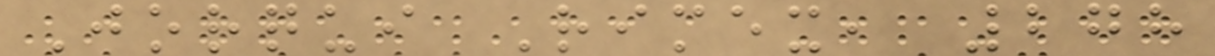Jorqui Rimex, 278
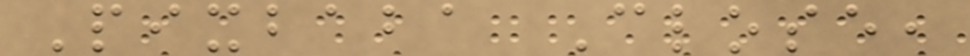Pixbaba Close,
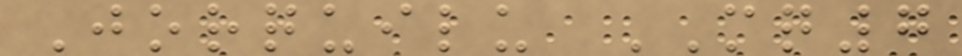Jorquilu MQ7
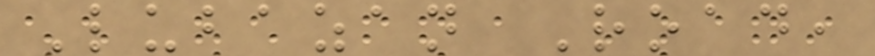Lubazan Road,
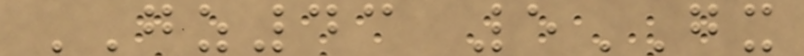GZ43 5GX
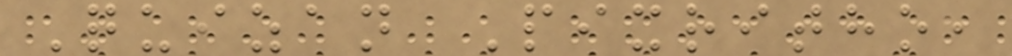Quizan Pixritho,
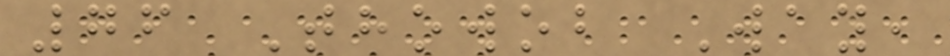76 Thowob Way,
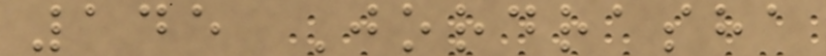145 Jordrasha
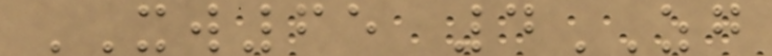XW65 4ZG
